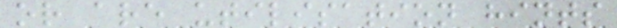or are utilisation hints
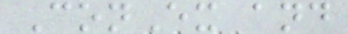ConEx and
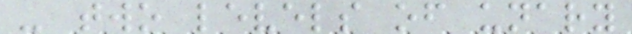- two levels of unary
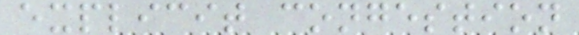explicit congestion
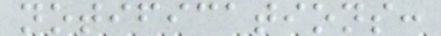notifications:
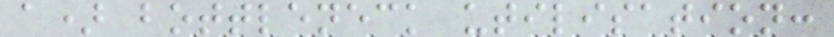a) bottleneck utilisation:
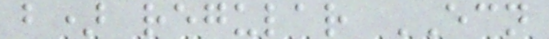b) regular ECN
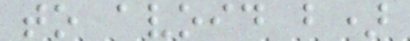to avoid b)
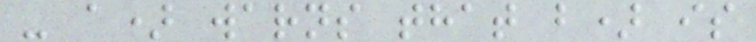- a) warns that b) is
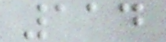114
